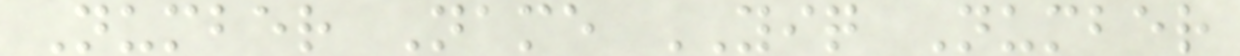Number Name YIQ Number
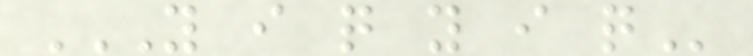Y I Q Y I Q
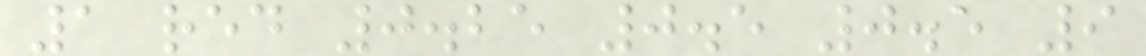1 red 0.25 0.5 0.5 9
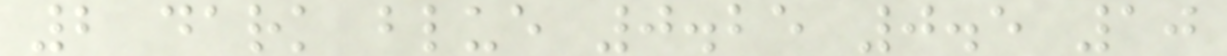2 dark blue 0.25 0.5 10
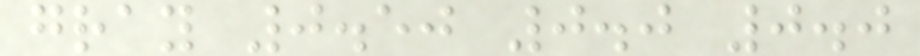gray 0.50 0.0 0.0
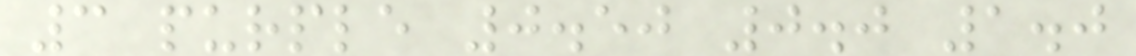3 purple 0.50 0.0 1.0
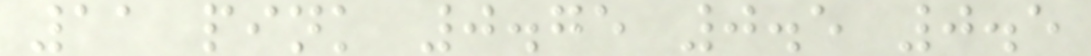11 pink 0.75 0.5 0.5
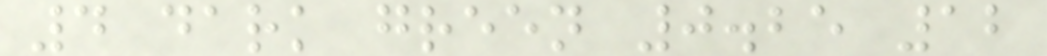4 dark green 0.25 12
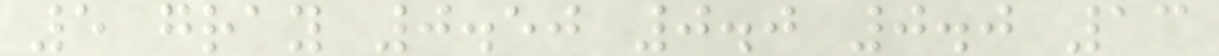5 gray 0.50 0.0 0.0 13
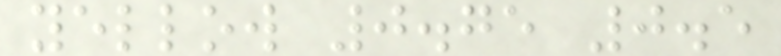yellow 0.75 0.5
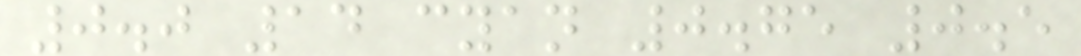0.0 14 cyan 0.75 0.5
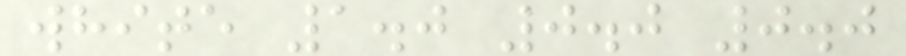white 1.0 0.0 0.0
